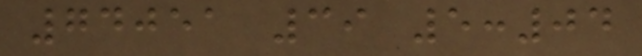74051 39 5:04
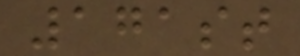171st
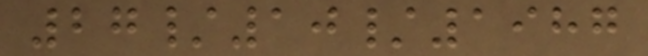27/10/1987
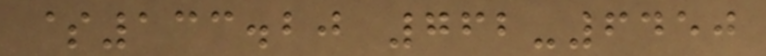$133.20 762-6450
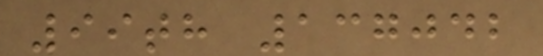99th 137042
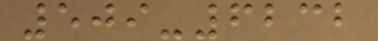509-6232
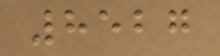8527
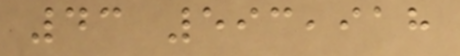43 593,918
